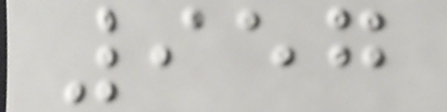957
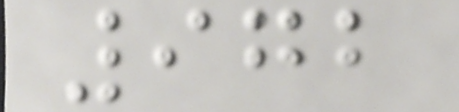972
